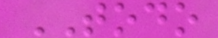TODO
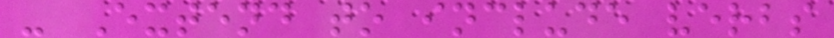- Extend to include verbs
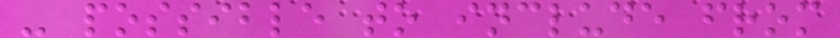- possible to include from
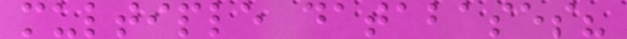multiple databases?
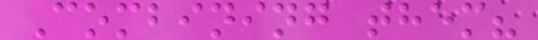Combining them?
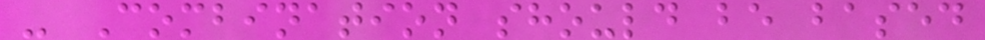- Combination should be based
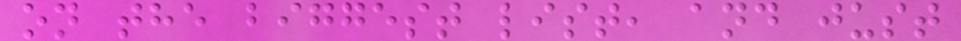on the biggest list, and just
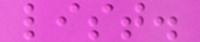list.
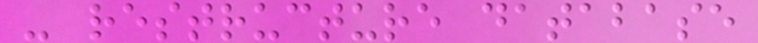- restructure database
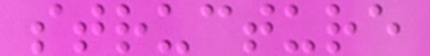structure
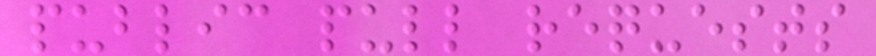public pull requests
